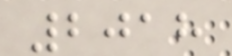2018
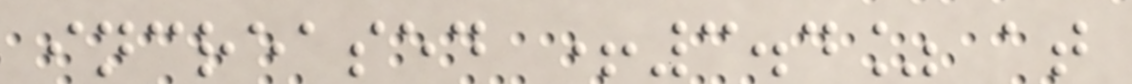increased +3.4% at
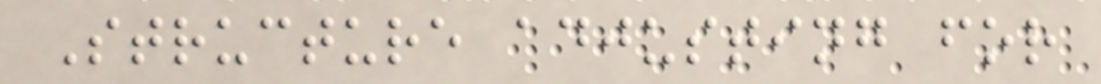Structure adjusting for
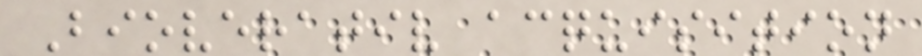Bioverativ acquisition
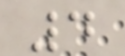4
